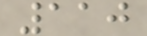110
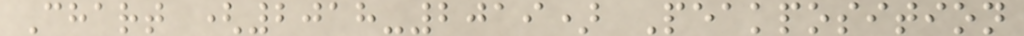Chart (2018-2019) Peakposition
